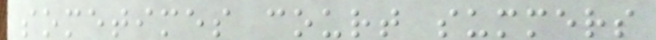sometimes court summers
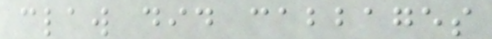claw did cabbages
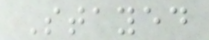Stayed
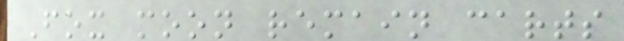Fox moon remain carts
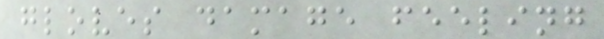gloves damage feeling
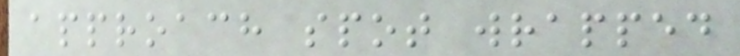approach spot wrapped
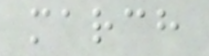march
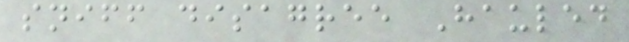sniff disagree Hauled
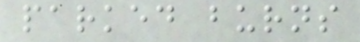parked burns
